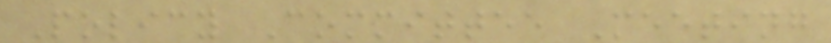Policy Committee Meeting
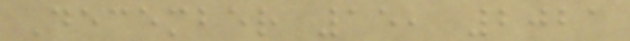December 15, 2021
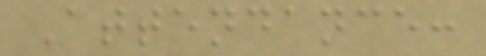Attendance:
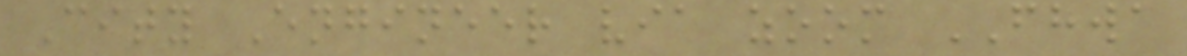City Engineer via zoom FHWA
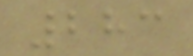283
